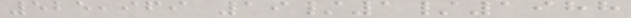525,969 19/1/1988
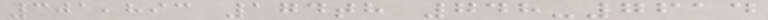301,893 174th 748-7614
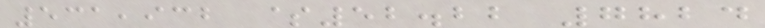531,932 $52.22 7824
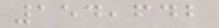154,642
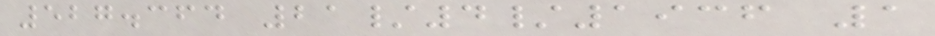527.364 21/4/1936 1
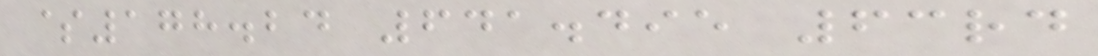$178.24 641.495 63rd
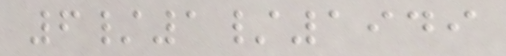6/1/1949
